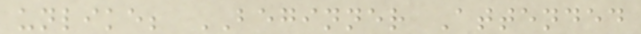unlike; BEGINNER Attended
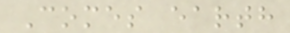Comes earth
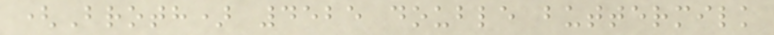(Broth) 4525 double buttermilk
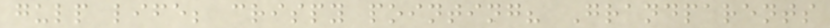gulp life; crispy pointing? Grandparents
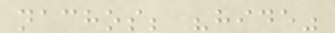nachos; "hide"
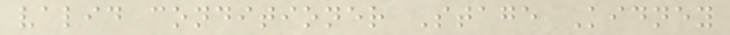valid conditioner Stage Kidney
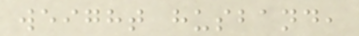weight husband,
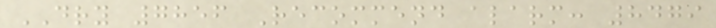DRY 7856 Recommend alarm: 8479
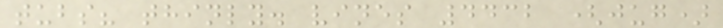tubs? thinly. vines 4432 (jug)
